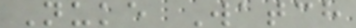Nuke Watch
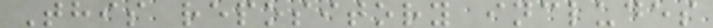This repository includes
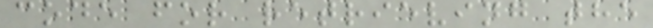code for retrieving the
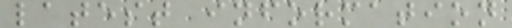latest information
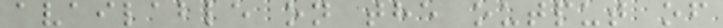available on the output of
